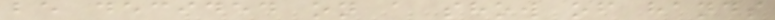be decided on a show of hands
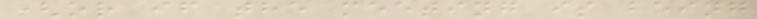(or if the meeting is being
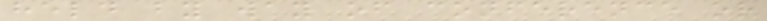held by way of conference or
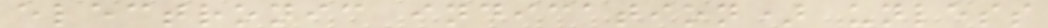electronic indication) unless
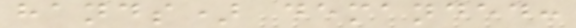hands) demanded:
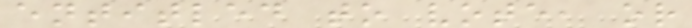entitled to vote, or
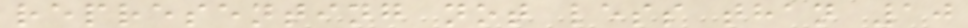representing not less than 10
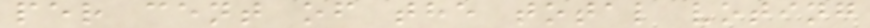per cent of the total voting
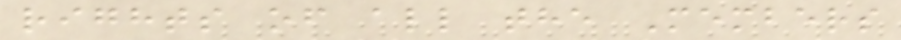rights of all the Members
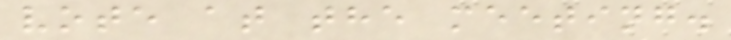vote at the meeting.
